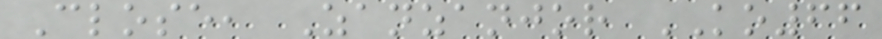Close, Zanzanjor KO66
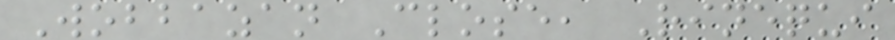Wobbazan Close, Rinequi
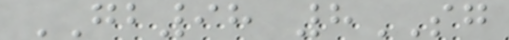GB98 8SG
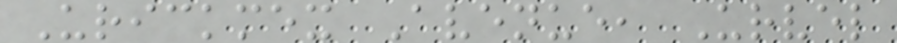Urickmex Avenue, Urvel
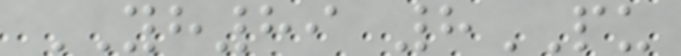YH89 8PU
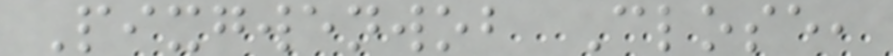Pixgwenwob Close,
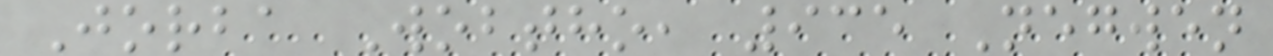Jorba Wobtho, 935 Negwen
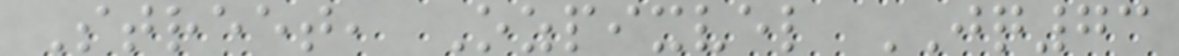Street, Ozpixvel JQ73
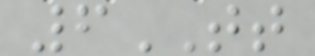6TT
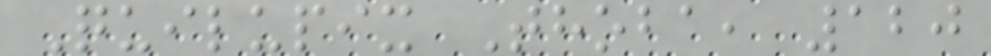Quilupix Thoba, 120
